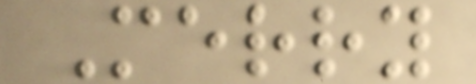Merry
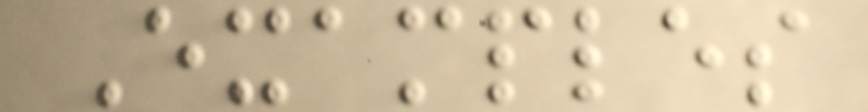Examples
